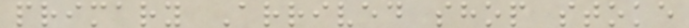primary Arrived shop stoke
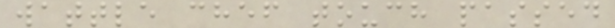wattle chef touch passed
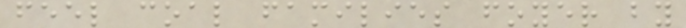feel coal families foyer by
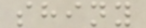shiny
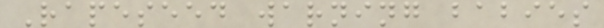Rapeseed warning babies
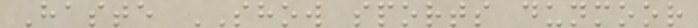Haste SHOW sports dunmoor
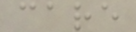care
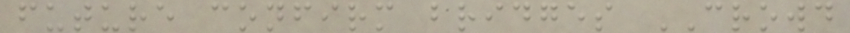future confirm bridges CROWD
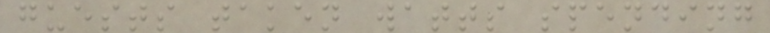guests taken watts spending
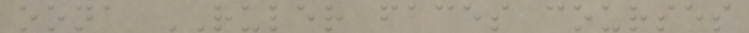oona RULER faces courses
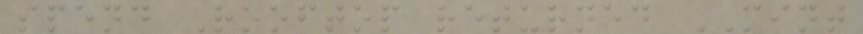spend Rooftop returned MINT
